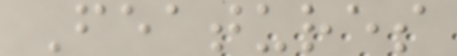Features
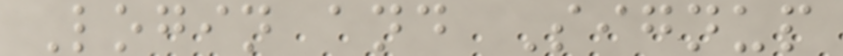Login and Signup
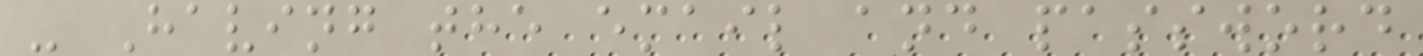- Having the email and password
